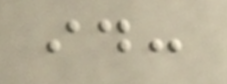id:
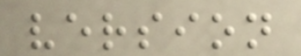version
